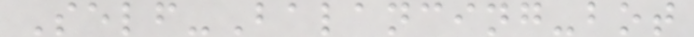Self-Balancing-bot
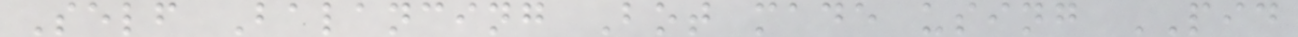Self Balancing Bot made using PID
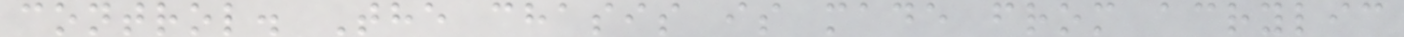control. The chasis is made from acrylic
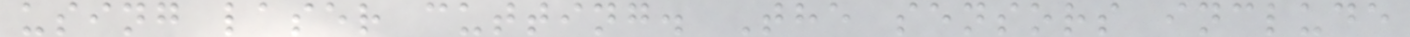using laser cutting. The sensors include
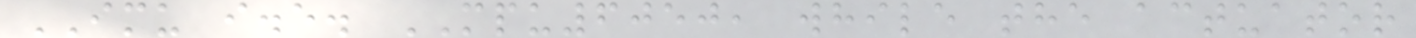IMU i.e. MPU6050, while the actuator
